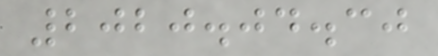2020.04.30
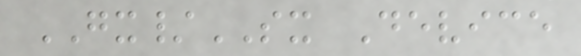GX/SX Device
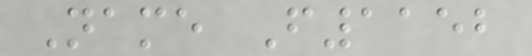Name F1152
